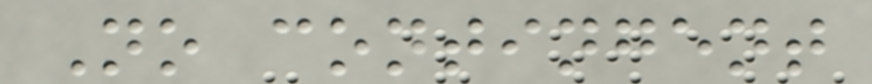No contingent
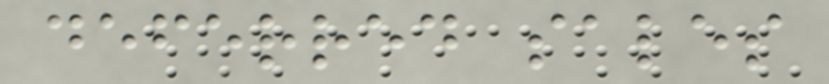deferred sales
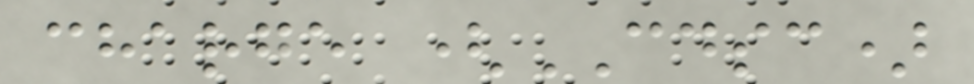charge (CDSC)
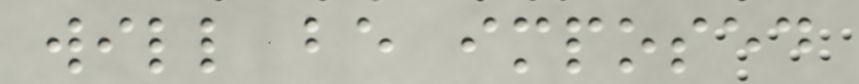will be imposed
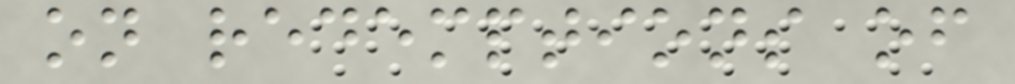on redemptions of
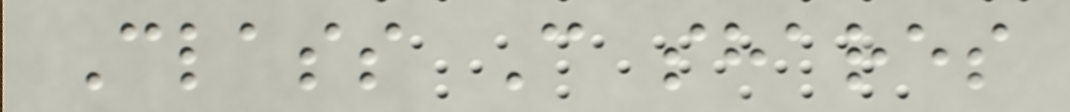Class C shares
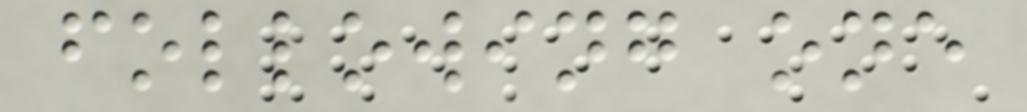following one
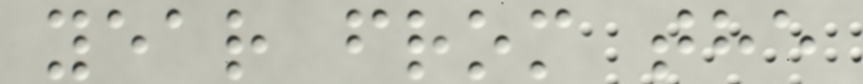year from the
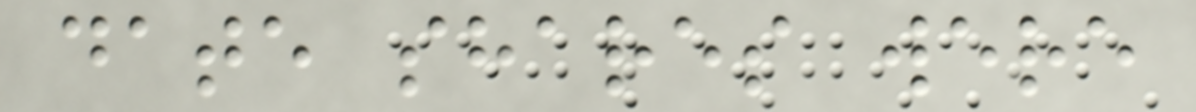date shares were
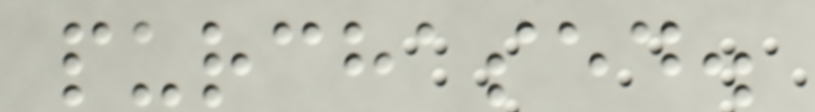purchased.
